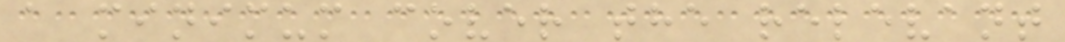a minimum cover the relevant
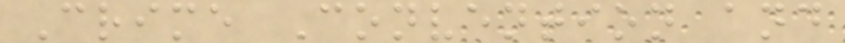Crime Convention and
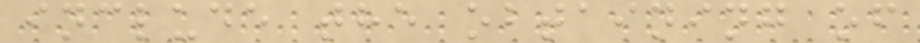include the obtaining of
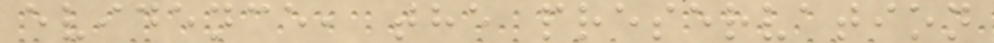evidence, the preservation
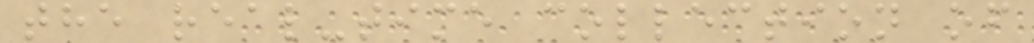the real-time collection of
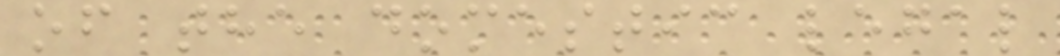of the domestic legal
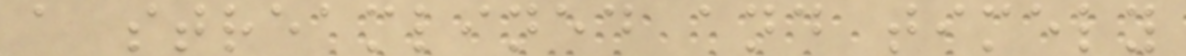a streamlined and timely
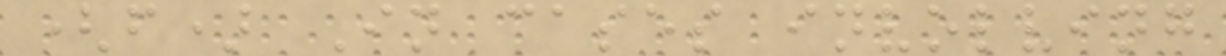(f) In cases involving
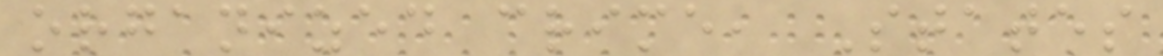organized crime, States
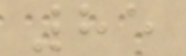85
